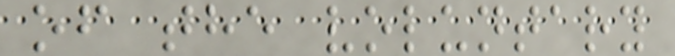of the voluntary
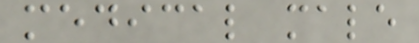medical male
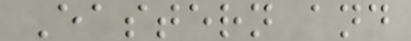Eastern and
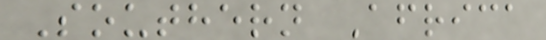Southern Africa
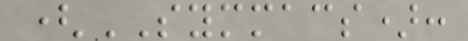(SYMMACS):
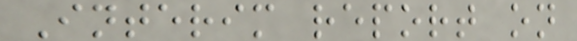Interim report on
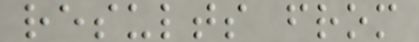results from
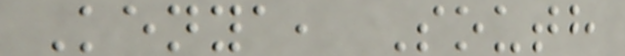Kenya, South
